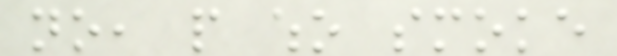no, people who smoke
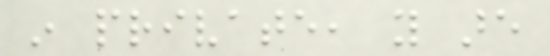in private, you are
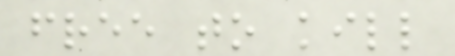free to kill
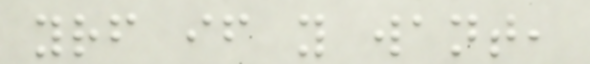yourself if you want,
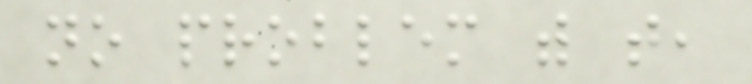no problem with that,
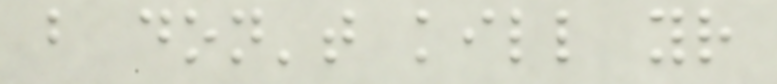but don't kill your
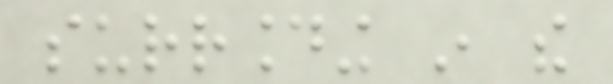surrounding in the
